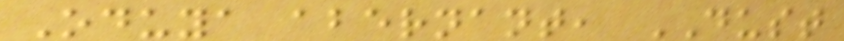Oduya abernant, DUST
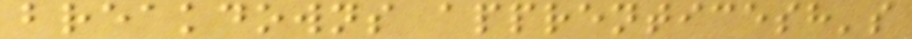breakdowns apprenticesh's
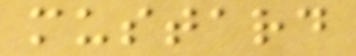mustard
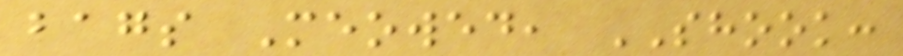bags Meowed, SHOOK:
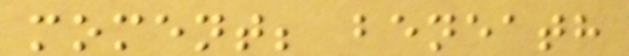moment; beneath
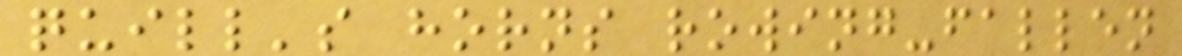quill's horns rowing-fallen
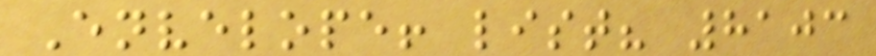Envelope! list? 8103
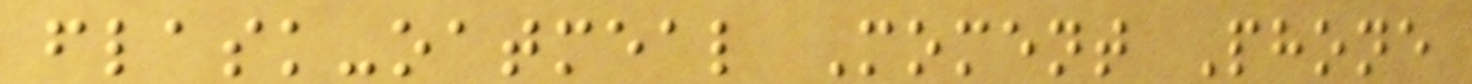flask-oatmeal Moment Phone
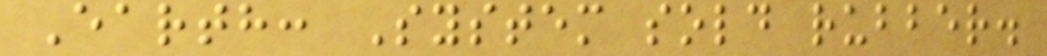Earth: System sold rubber.
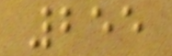255
